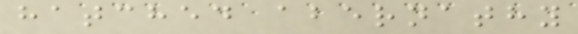hatched abernathy
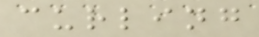curling
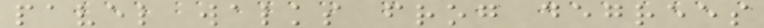pavel walks frog degrees
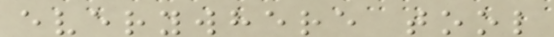everywhere tool
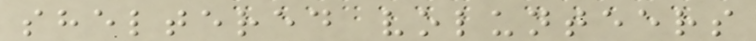sheltered volunteers
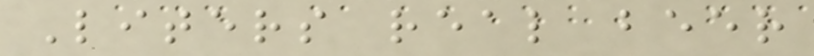Liters real beer
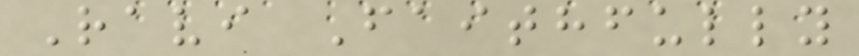Ravi Faithfully
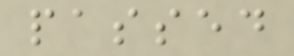passed
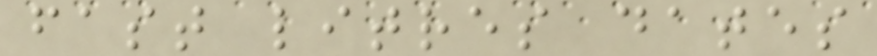fast litres dates
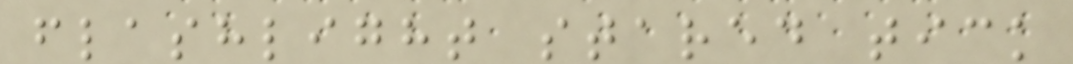flashlight stared tick
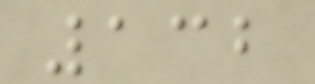132
